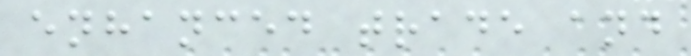enhanced trade and
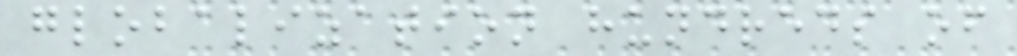globalization hundreds of
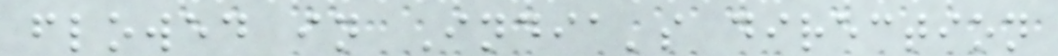flowed in India's direction
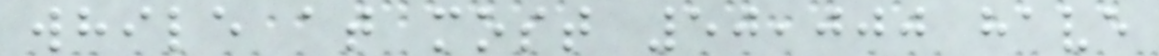while at most 50,000 have
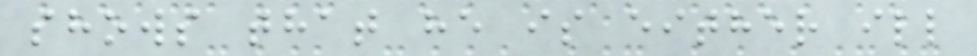shows that he is either ill
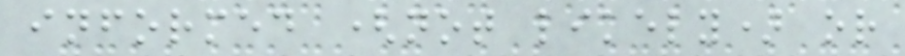informed (not likely) or
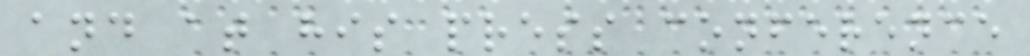and at his press conference
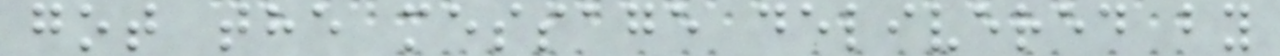got the message delivered by
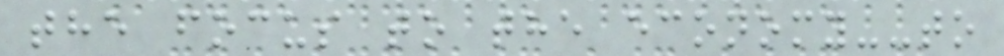the focus to the economy--to
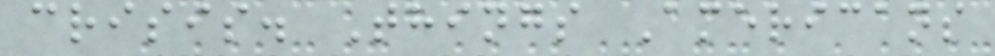crisis. Things Americans
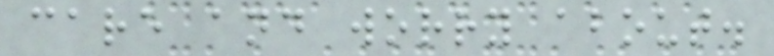care and worry about.
